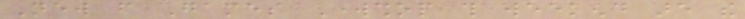New from Games Workshop this weekend are the
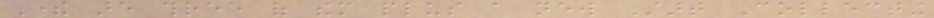There are three of them plus a new Start Collecting
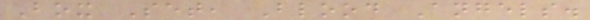Box Set, Blood Angels.
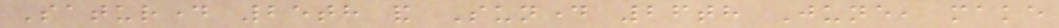Saturday 25th and Sunday 26th June, make
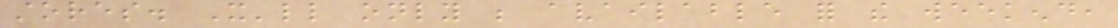stores. It'll only be available for the weekend,
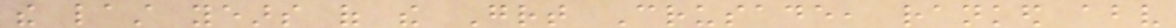the last years of the Great Crusade, ranked above
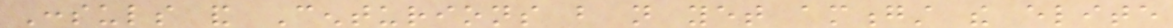Consuls and Centurions but not yet amongst the elite
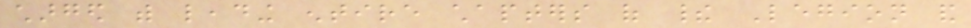charged with leading entire chapters of their Legion and
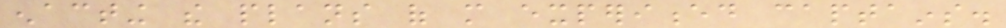enacting the plans of more experienced captains.
